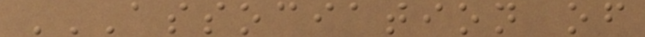ASSOCIATION OF
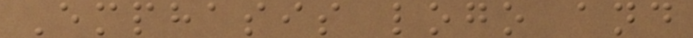Emphasis logo and
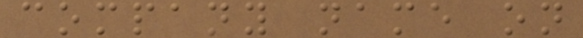company name on
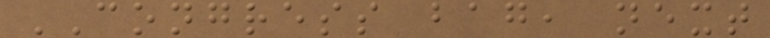CONGRESS bag, next
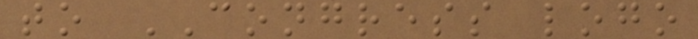to CONGRESS logo
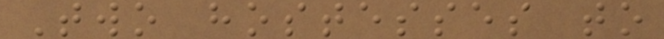Two hostesses to
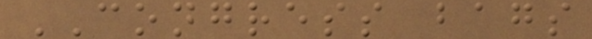CONGRESS bags
